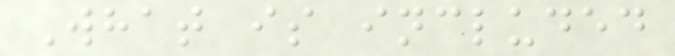What is included
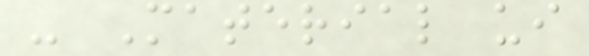- Material ui
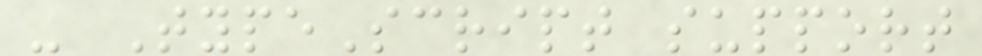- TypeScript support
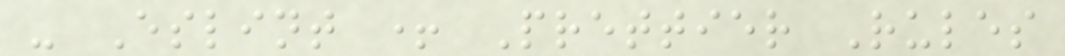- Eslint + Prettier Rules
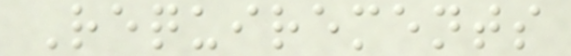Requirements
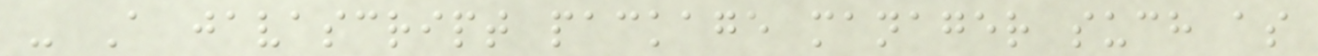- A javascript package manager such as
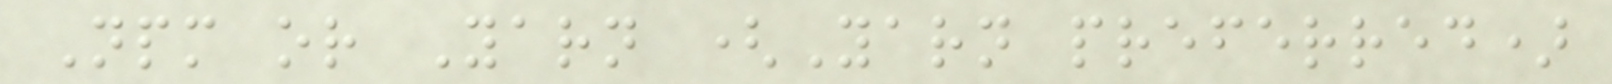Npm or Yarn (Yarn preferred)
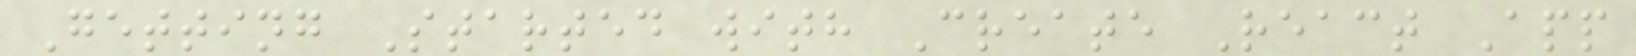Getting Started with Create React App
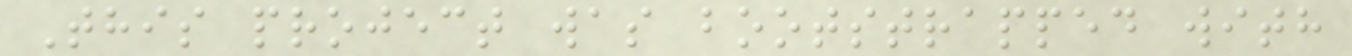This project was bootstrapped with
